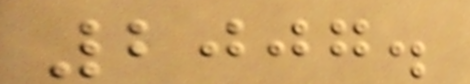2007.
